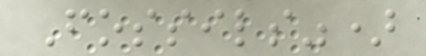Fossils")
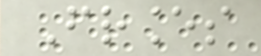Frances
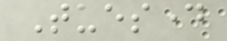Tuesday
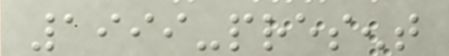1999-present
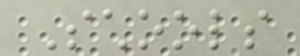Schools
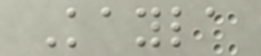Kayla
